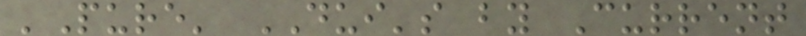'Pure' DUI's by Current
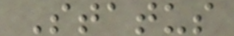Status
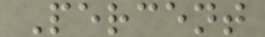Percent
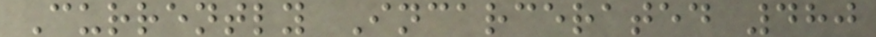Currently Incarcerated 480
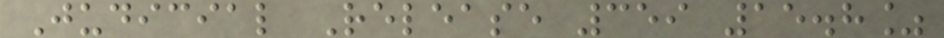Judicial Release 359 15.8%
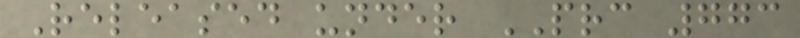Released under PRC 773
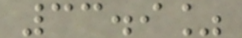33.9%
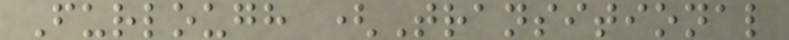Furlough (Transitional
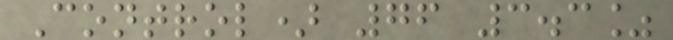Control) 76 3.3%
